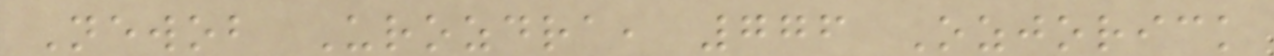Newob Urozdra, 776 Ozjorick
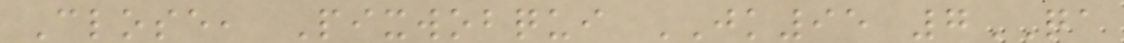Close, Pixwobqui JK95 7QA
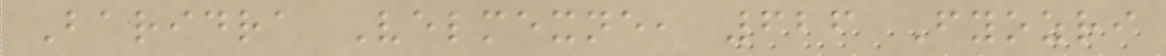Baridra Velmexne, 626 Fyozri
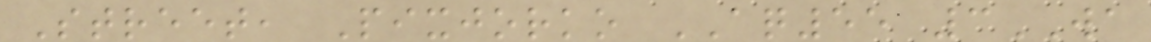Street, Pixjorko AQ55 3WA
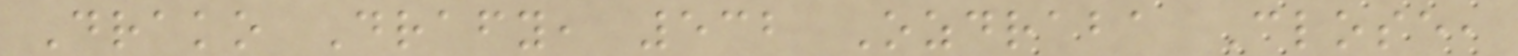Drako Drafy, 532 Ozdraba Close,
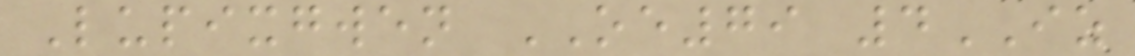Lupixgwen OE79 4IZ
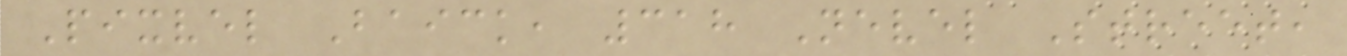Pixvel Baick, 318 Nevel Street,
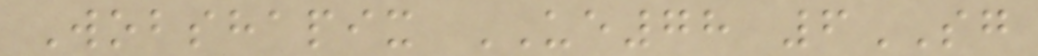Wobshapix UE78 6SG
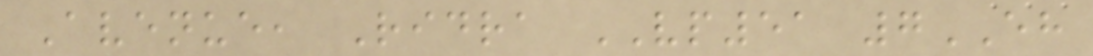Avenue, Ridra VP51 7EH
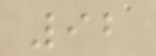92
